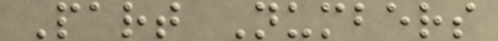Part Numbers
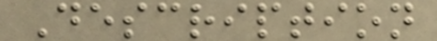Description
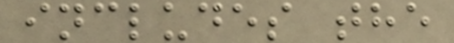includes the
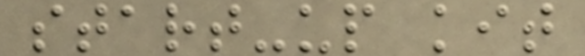start-up kit
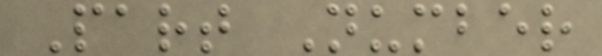Part Number
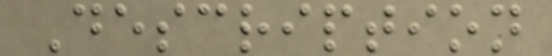Description
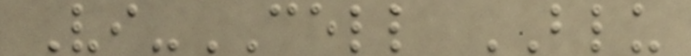Vi-CELL BLU
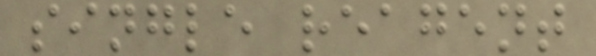single reagent
